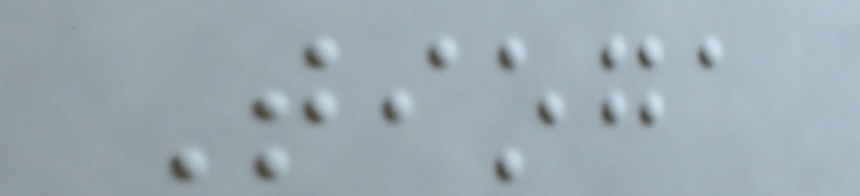Tioga
